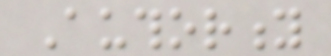Authority
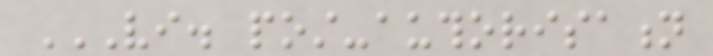VI. POST-AUTHORISATION
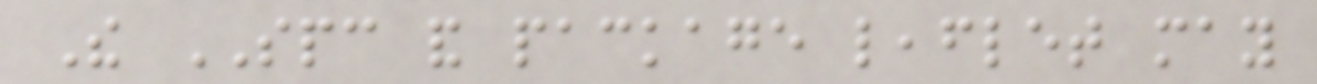The SPC and package leaflet may
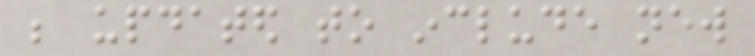be updated to include new
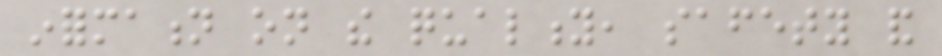information on the quality, safety and
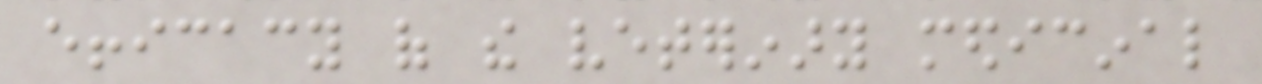efficacy of the veterinary medicinal
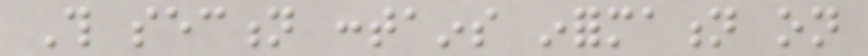This section contains information on
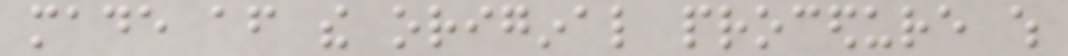made after the original procedure which
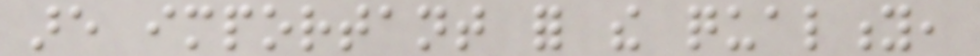are important for the quality,
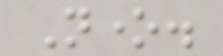None.
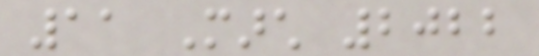11 March 2022
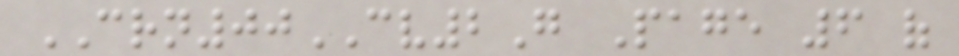CRN00CV2G Page 6 of
